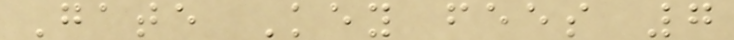Gate Key fees 7
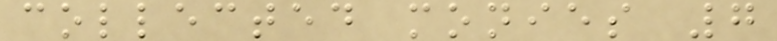collected monies 7
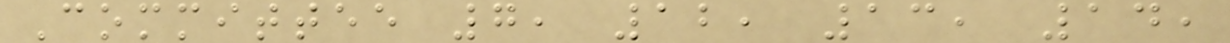Committee 7, 12, 13, 14,
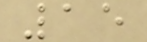15
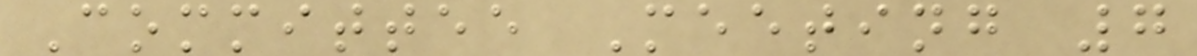Committee Meeting 7
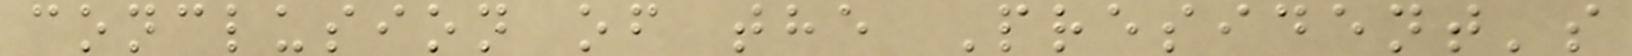conclusion of the President's
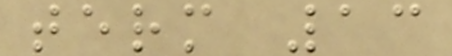term 13
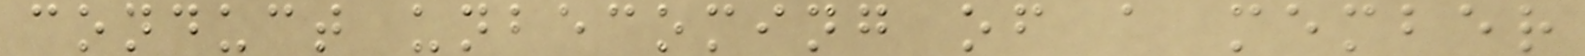conduct unbecoming of a member
